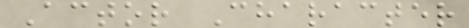Actor Character
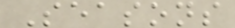Seasons
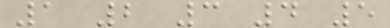1 2 3 4 5
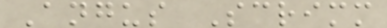Angus Scrimm
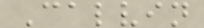Calvin
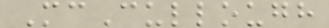McCullough
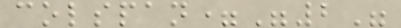colspan="2"
